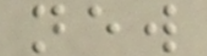new
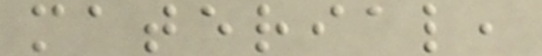material,
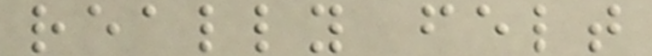really felt
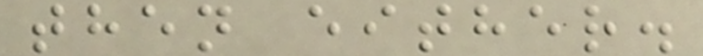then either.
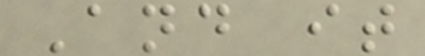And it
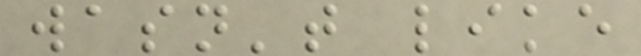wasn't like
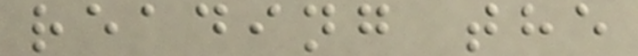reading the
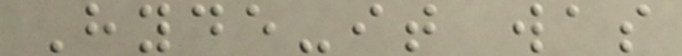Hyde-it was
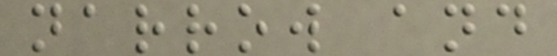narrow and
